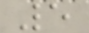5
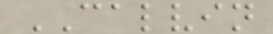CALVIN
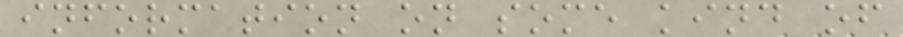information on some kind of
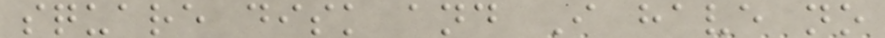square disk and I have no
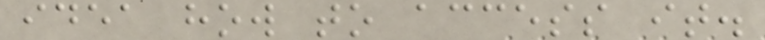idea how to access it.
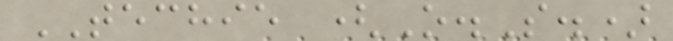TECHIE (O.S.)
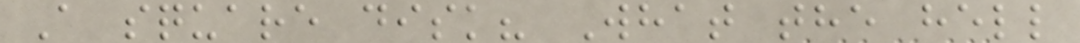A square disk? What the hell
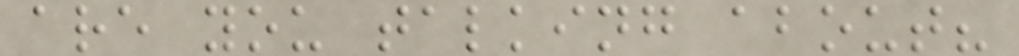are you talking about?
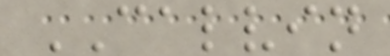CALVIN
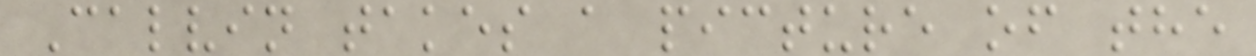Calvin takes a picture of the
